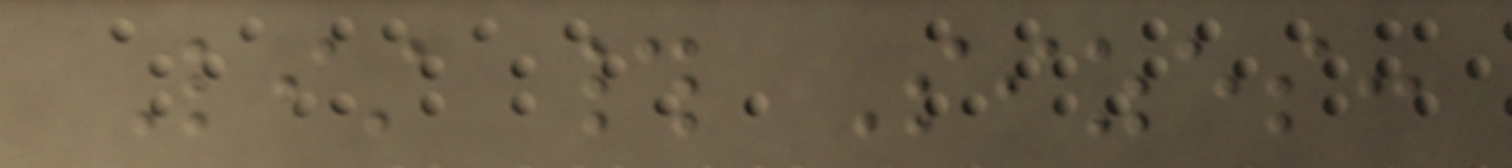List # Sizes:
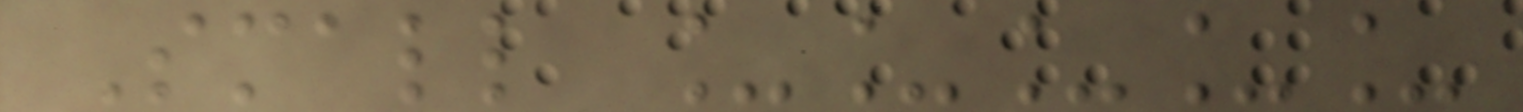Small _____
